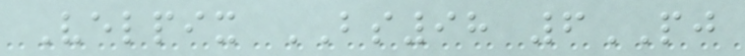Velpix BS98 6PJ
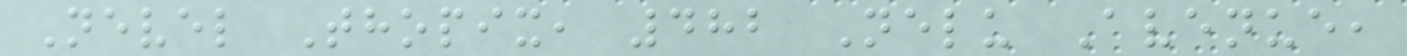Nevel Thopix, 482 Nelu Avenue,
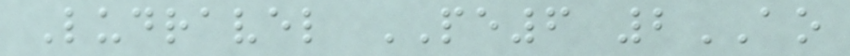Ludravel PE6 2AO
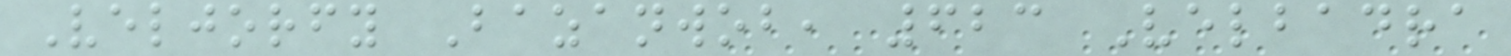Veljorfy Bazanwob, 623 Velbadra
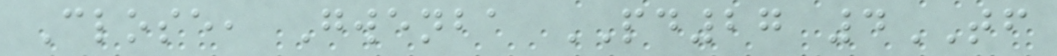Close, Gwenba PD27 4TF
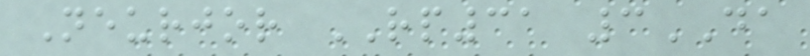Neurjor RP31 3DA
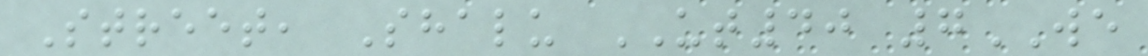Street, Shalu UT40 7WE
